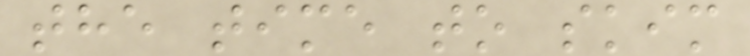the time to skim
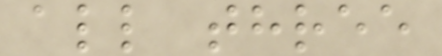all three
